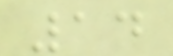14
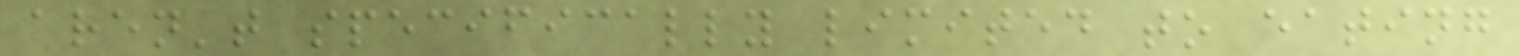aren't specifically limited to eating
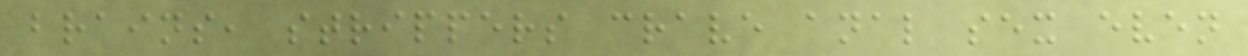brains, strippers crave anal sex even
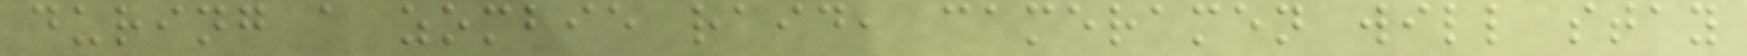during a zombie raid, cameramen will stay
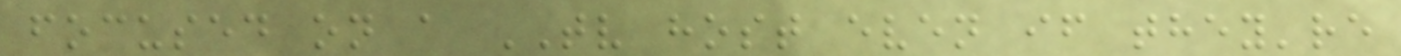focused on a TV host even if they're
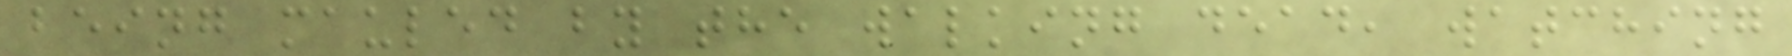being mauled by the walking dead, watching
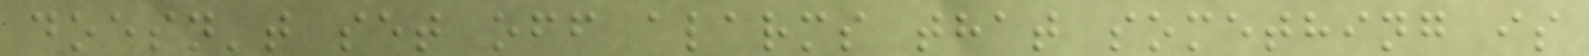doesn't set off alarms that something is
